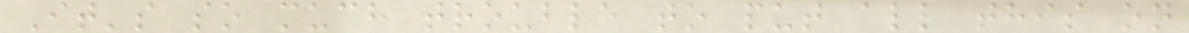It's so much trouble to put all this on
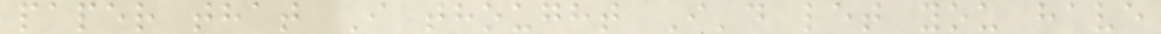paper that I thought I'd let you have
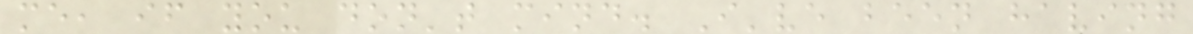me, if you don't mind. I've been having
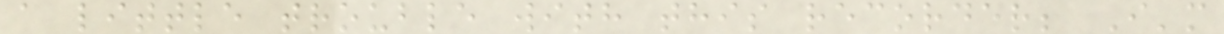a little trouble with this recorder; I'm
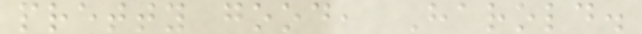pretty good, Harold.
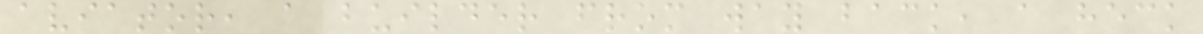aviator, a builder from way back, a heck
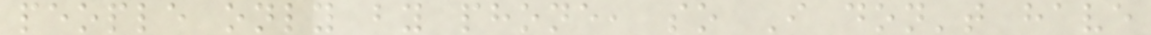people only by phone, so I don't have
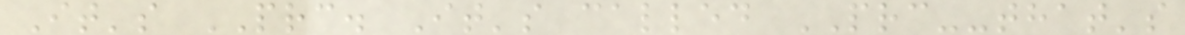It's PRC. It's called PRC--that's
